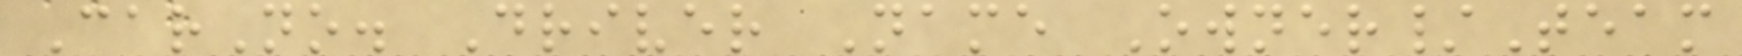CarNo. Driver Name Owner/Team
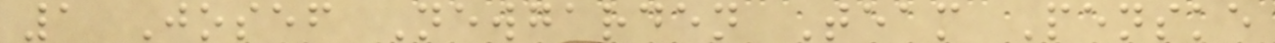1 Josef Newgarden Team Penske
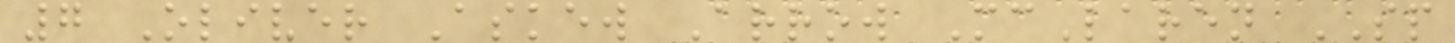7 Oliver Askew Arrow McLaren SP
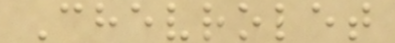Chevrolet
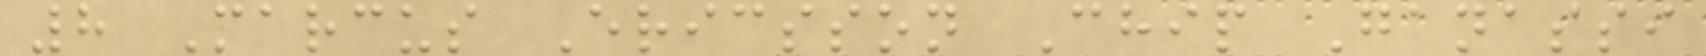8 Marcus Ericsson Chip Ganassi
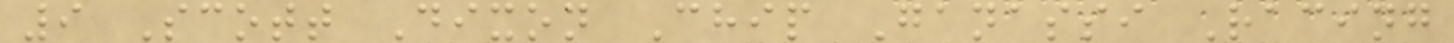9 Scott Dixon Chip Ganassi Racing
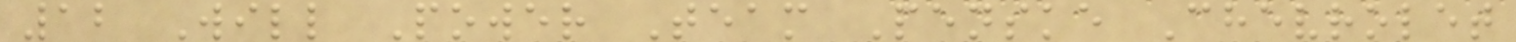12 Will Power Team Penske Chevrolet
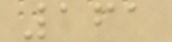161
